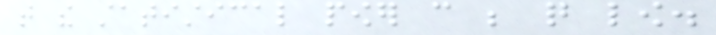that the statistical power can be quite low.
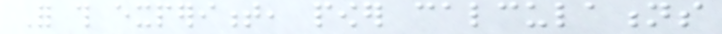For this experiment, power calculations
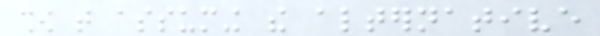show that assuming the alternative
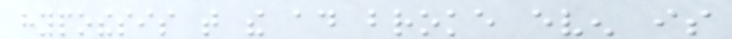hypothesis that the ad broke even is
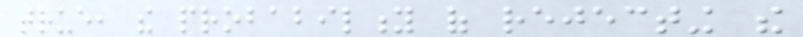true, the probability of rejecting the
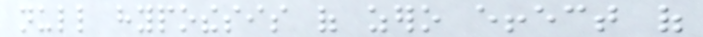null hypothesis of zero effect of
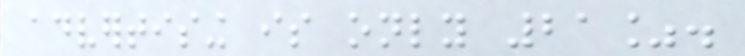advertising is only 21%.
